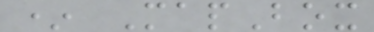* MapBox
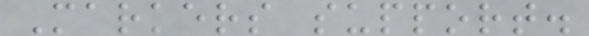Markers support.
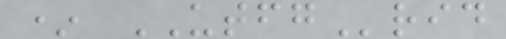* UTFGrid
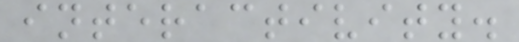interactivity.
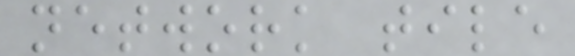network tile
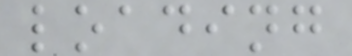loading
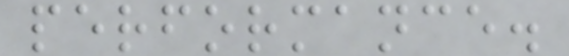performance.
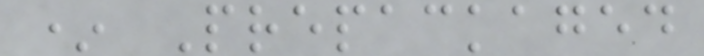* Prepackaged
